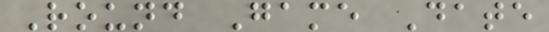Round Game Date
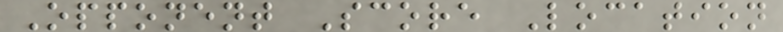Opponent Score Location
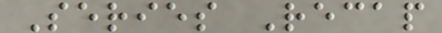Series Recap
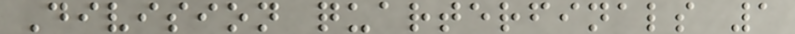Division quarterfinals 1
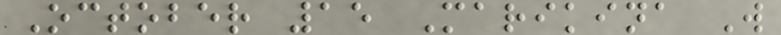October 15 Marikina W
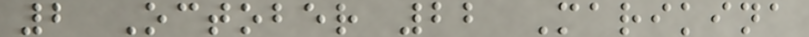2 October 22 Marikina
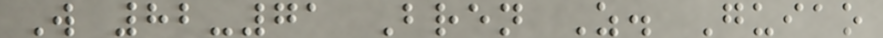W 82-71 Bren Z. Guiao
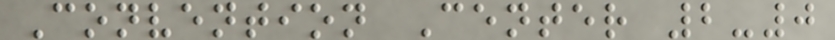Convention Center 2-0
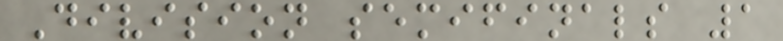Division semifinals 1
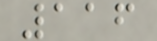116
